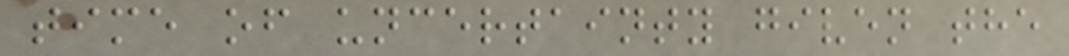time of uncertainty given the
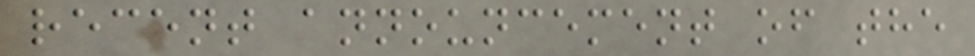recent announcement of the
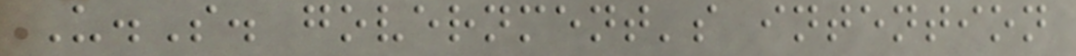U.S. government's intention
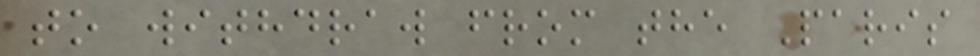to withdraw from the Paris
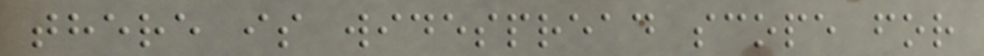there is widespread scope for
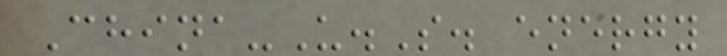China-U.S. energy
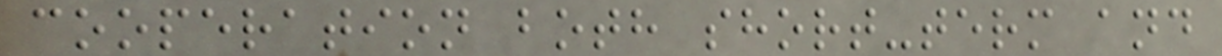cooperation both short-term and
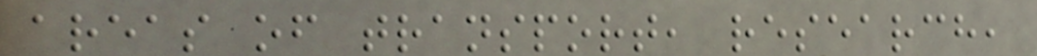areas of transport, research,
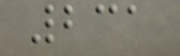231
